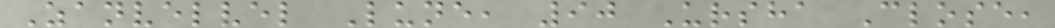Zanvelvel Lune, 90 Ursha Close,
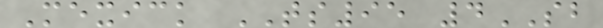Mexick TS95 4SB
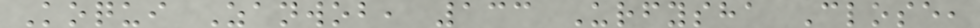Koqui Zanwob, 133 Urfysha Close,
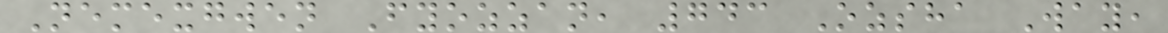Nemexgwen Fyozzan, 743 Ozsha Way,
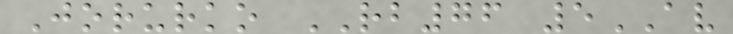Jorurko RB76 5AV
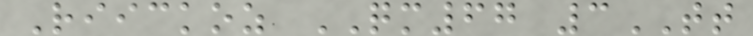Riickoz QM67 3TT
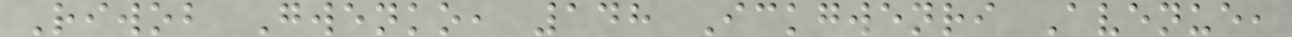Riwob Gwenko, 148 Ickgwenri Avenue,
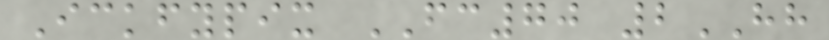Ickfypix FC70 2HH
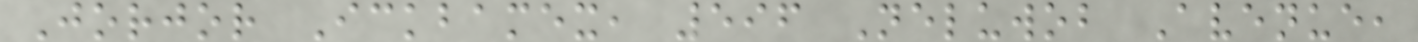Jorjor Ickbamex, 596 Neluwob Avenue,
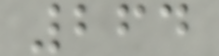264
